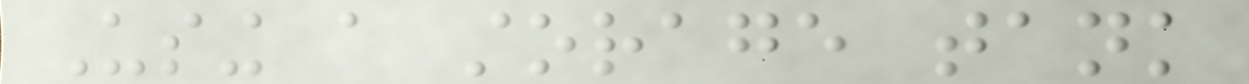Using a storage tank
